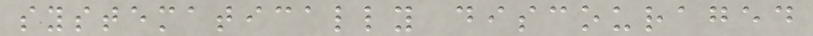systematically discouraged
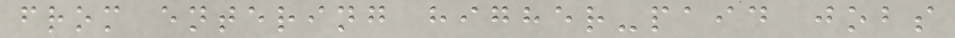from entering higher-paid jobs
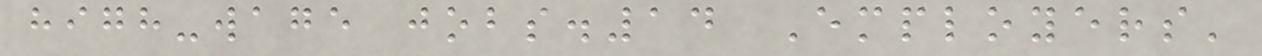high-wage jobs.14 Employers'
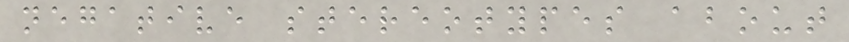negative stereotypes about
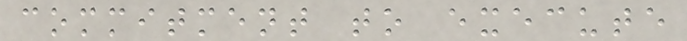commitment to execute
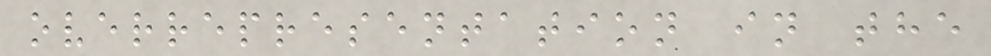overrepresentation in the
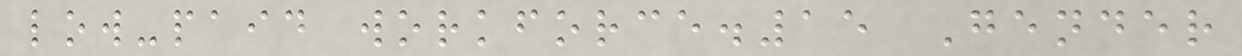low-paid workforce.15 Gender
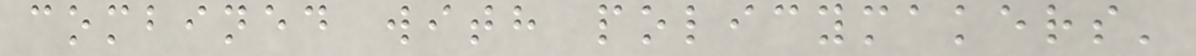combined with policymakers'
